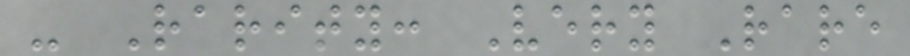- Rarity: Very Rare
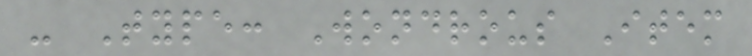- Type: Wondrous Item
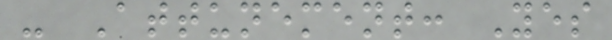- Attunement: Yes
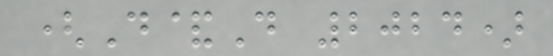(D&D 2024)
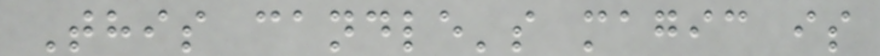This candle's magic is
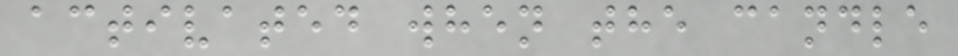activated when the candle
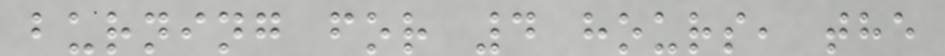burning for 4 hours, the
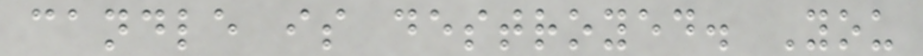candle is destroyed. You
